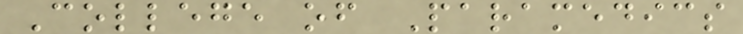College of Paramedics
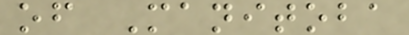of Manitoba
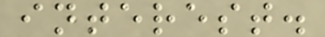interest.
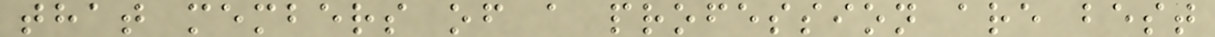that members of a profession are best
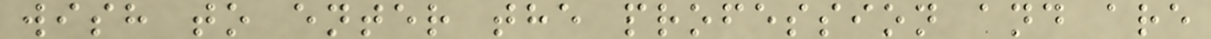wish to enter the profession and are
